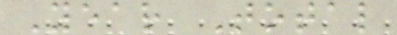Year Total
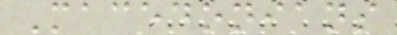Macedonians
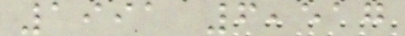1991 6,517
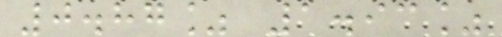0.87% 1.93%
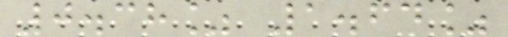0.38% 1.64%
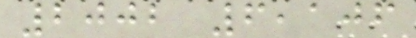2002 6,106
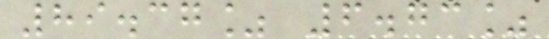89.37% 6.73%
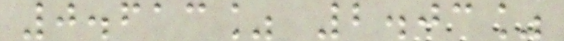0.613% 2.03%
